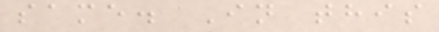same. In this
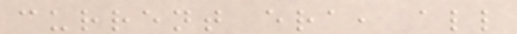current era, all
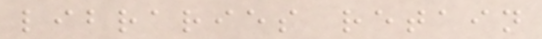libraries retain
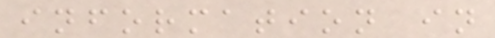information in
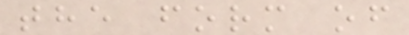the form of
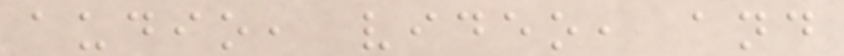audio, video, and
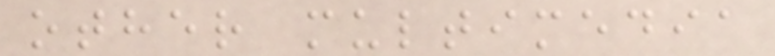other multimedia
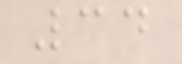34
